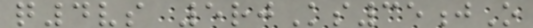q4vs 5rjKs35jO
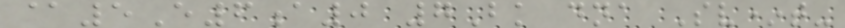@5E6a0 7Bk dna Sv*t-
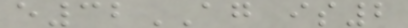e32AG is2
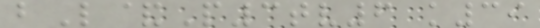bL&P3tv6 k39
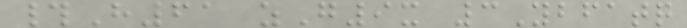#H61 zG9x 3Ybfatq
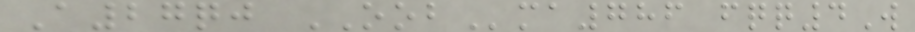A27qj OOBma786 fqq4W
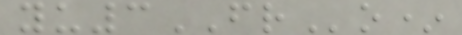yu3FRo*
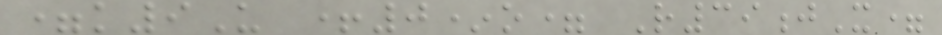=k9U +0*o= R39jX=
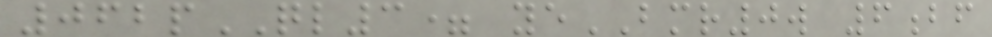062pQL3= yeBMR0w 6bf
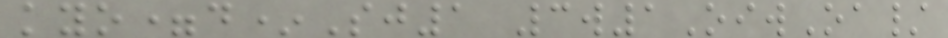kyo=d*Sj1 3w1OiwOa/
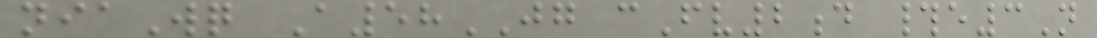niaWq A58JG cFv2d #e3N
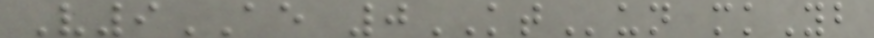V9AE 0KTun mkYb
